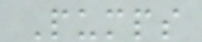Pumps
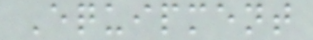Equipment
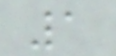1
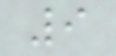9
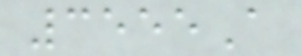3555A
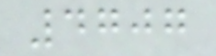4707
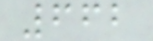662
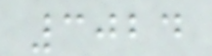3024
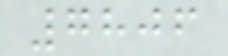7806
